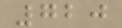720
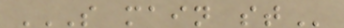S MAIN ST
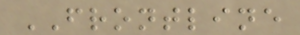FRONTLINE
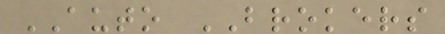AUTO BROKERS
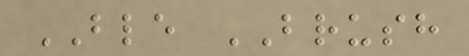BLE BRUSH
